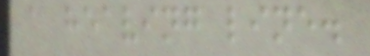a heaving line.
